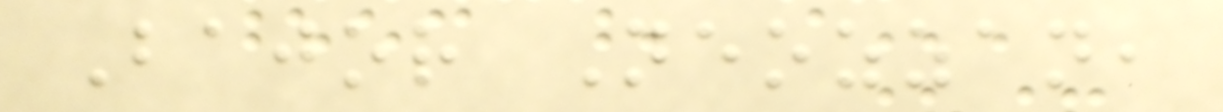Bajor Neozzan,
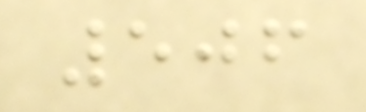506
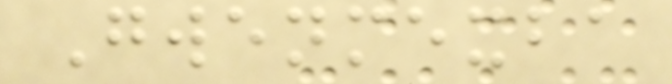Gwenmexba
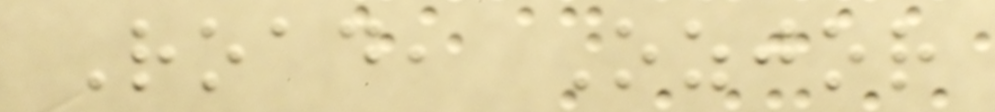Road, Ozjor
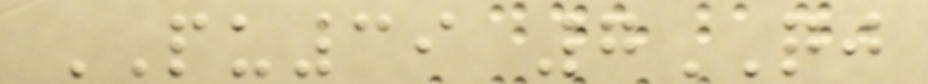PU39 7QJ
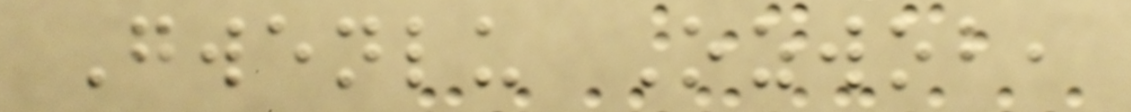Gwenlu Ozwob,
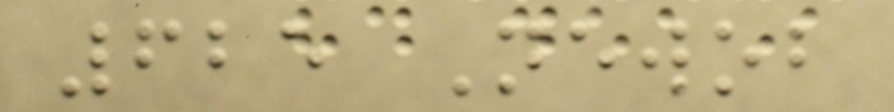625 Newob
